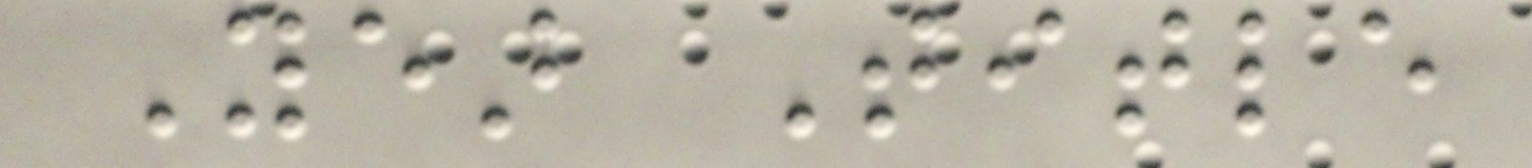Year Title
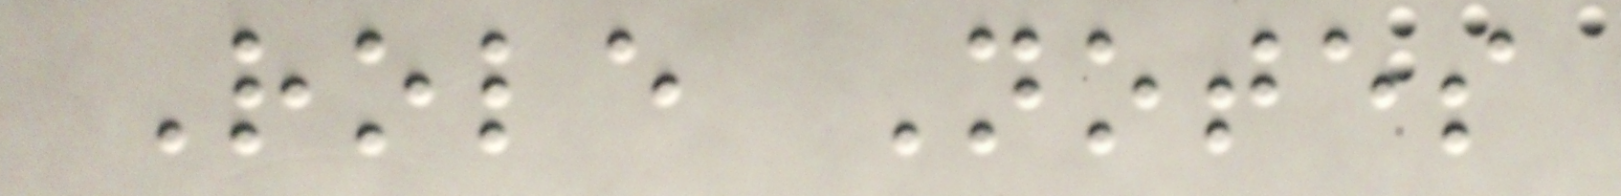Role Notes
